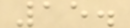15.
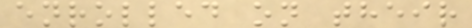enrolled on their
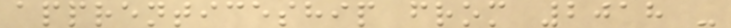apprenticeship from 2018 -
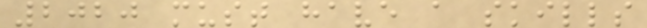2020 must have a skills
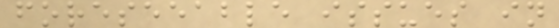foreseeable issues in
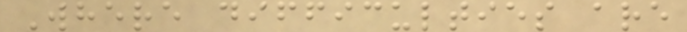Where difficulties are
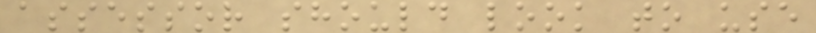assessor should look to use
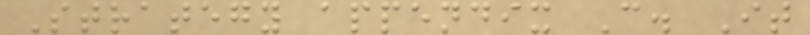Strategy appendix C. It
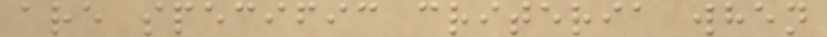are specific criteria when
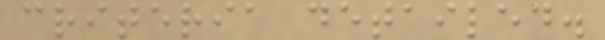criteria detailed.
